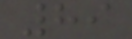89
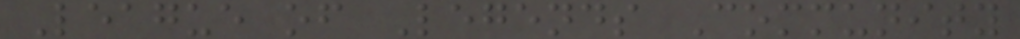League of Legends Community
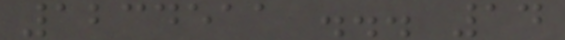1234511 ... 14
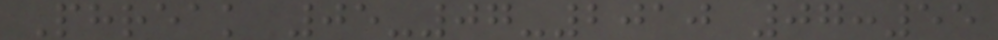Phreak 05-07-2010 07:55
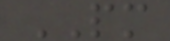PM
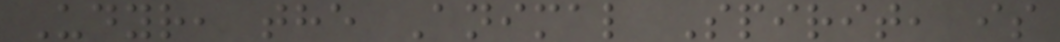Udyr, the Animal Spirit, is
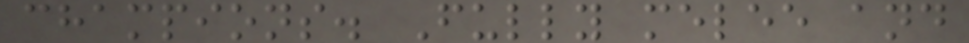champions. Fully melee and
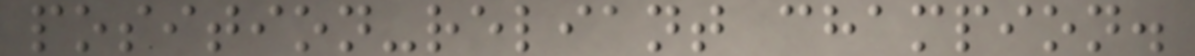position-reliant champion.
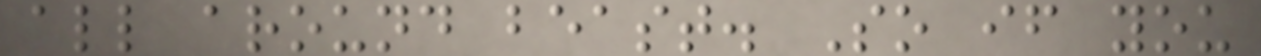all around beast. So if you
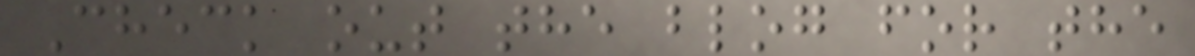Check out the blog for the
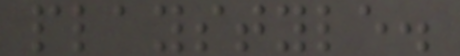playstyle.
